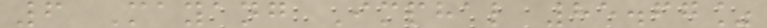6 Mayang Imphal 85.67%
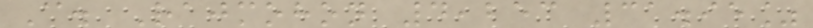C. Rajmohon 4,253 31.95%
